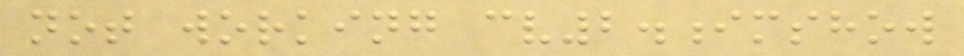not working cv2.imshow
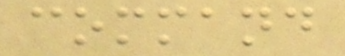command
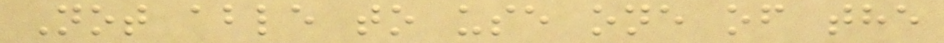Not able to use one of the
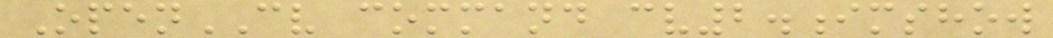OpenCV command cv2.imshow
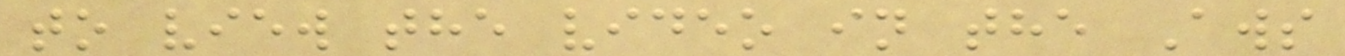to view the video in the Aws
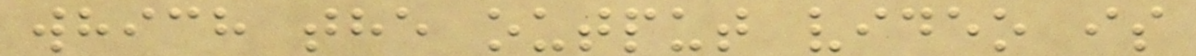which the output video is
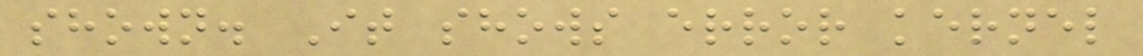shown. It shows error kernel
